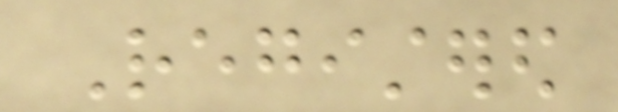Registered
